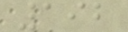192
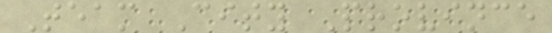Team City Province
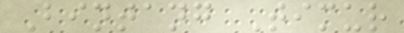Bintang Timur
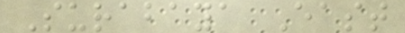Surabaya East
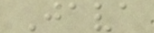Java
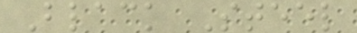Black Steel
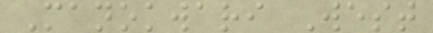Manokwari West
